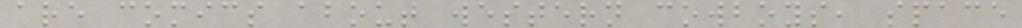are comics about western cowboys, space
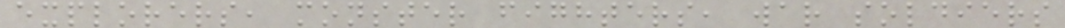explorers, monster fighters, war soldiers
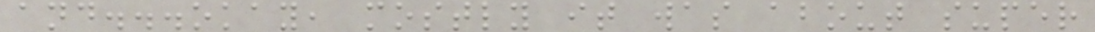and...okay, mostly it was about super
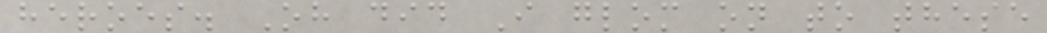heroes. Oh did I glom on to these
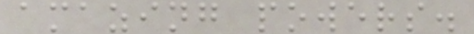amazing powers.
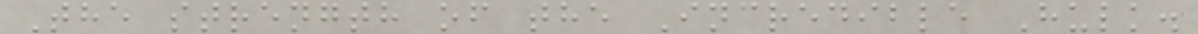The strength of the Incredible Hulk.
